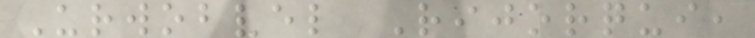Urwobvel Rijorqui,
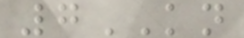7KN
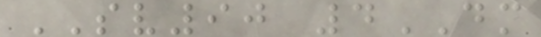SV90 4DM
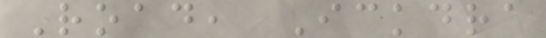Road, Ickdra
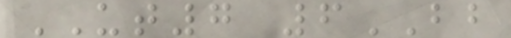UT7 6BB
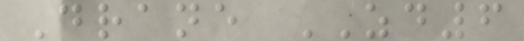Drane ZD6
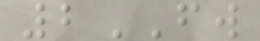2FW
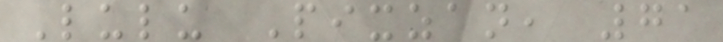Lulu Pixzan, 71
